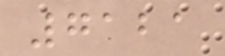7121
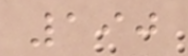190
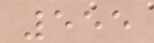555
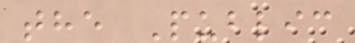the Public
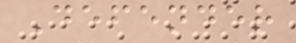Defender
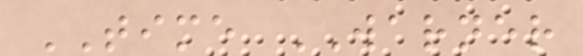TIME WARNER
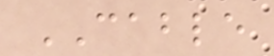CABLE
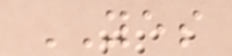YES
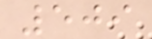509
